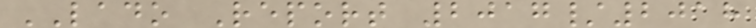LADO Report 2017/2018
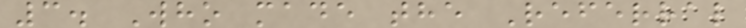3. Who made the Referral
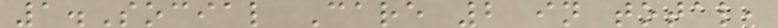1.Social Care 2 in total,
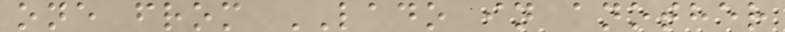one from LADO in another
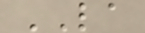LA
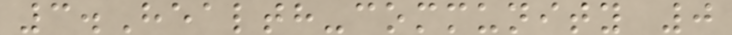3.Health-community 0
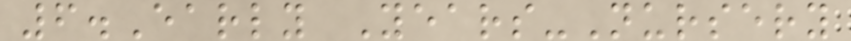6.Early Years-Nursery
